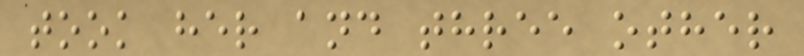took her and three other
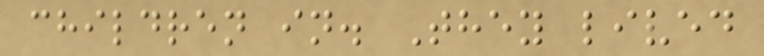children in. They lived
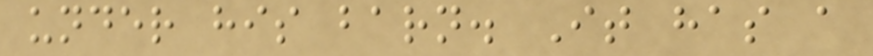under his barn. It has a
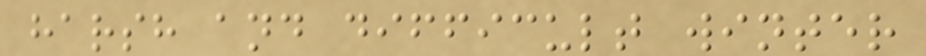harsh and difficult winter
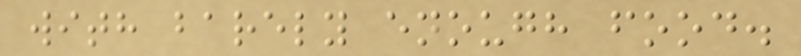with barely enough food.
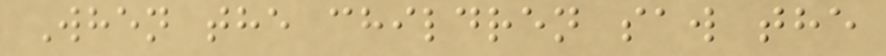When the children saw the
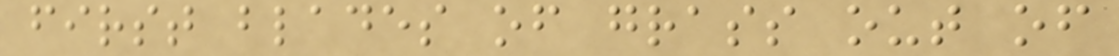first blades of grass out of
